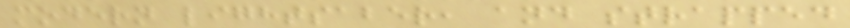modern lightsaber, and strapped
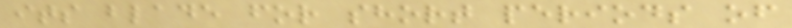its blade for short periods of
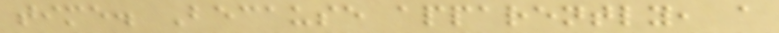time. Because apparently, a
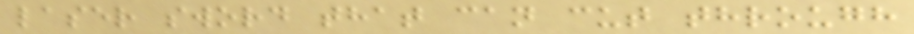laser sword that can cut through
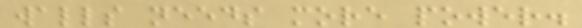walls needs more power.
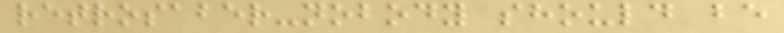retrosaber-nobody should be
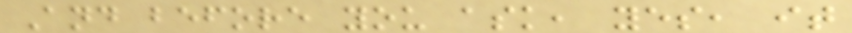And before you ask, yes, it
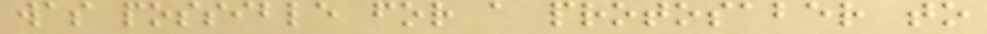was possible for a protosaber to
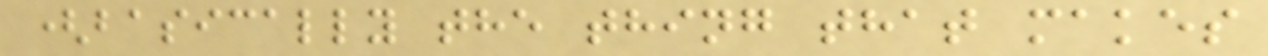(basically the thing that makes
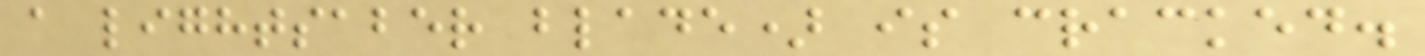a lightsaber blade) is cracked.
